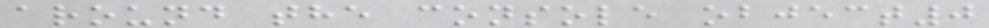around the console object0
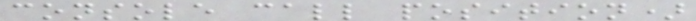console call position)
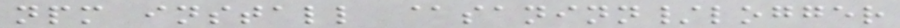npm install @saninn/logger
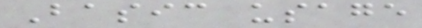Basic usage
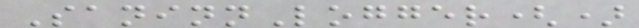SaninnLogger()
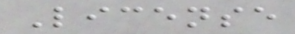License
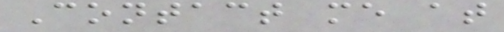Contact me at
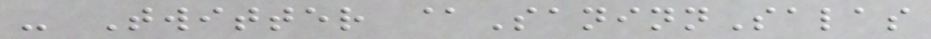- Twitter @SaninnSalas
